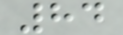84
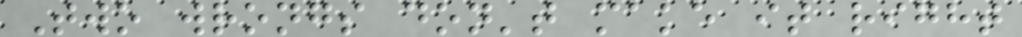Two wrongs don't make it right
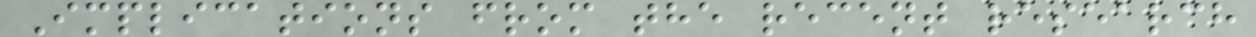Implications from the recent research
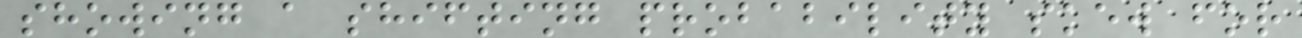showing a shifting probability skew for
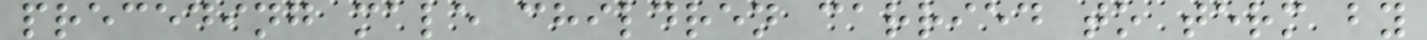preceding male children carried to term by
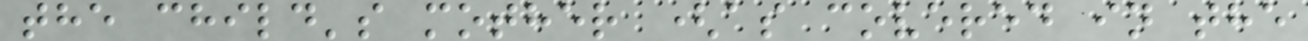the child's mother (as covered in the
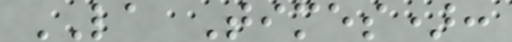LA Times):
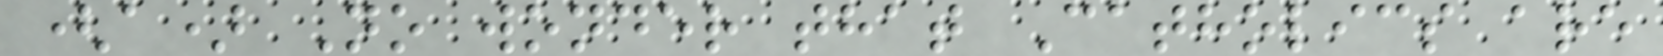(a) No wonder that Catholics are
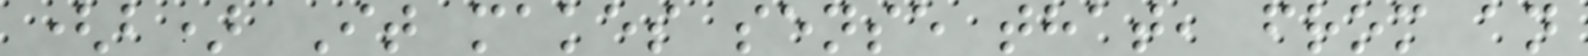(b) It makes sense that, from an
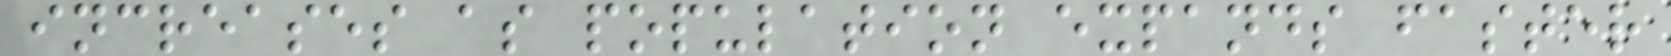increases as population expands faster
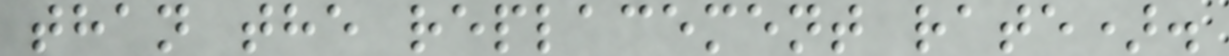than the replacement rate).
